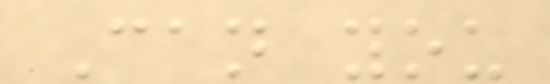Can you
